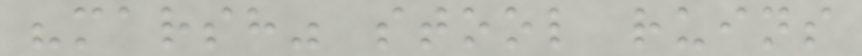"marsh" stool ruins
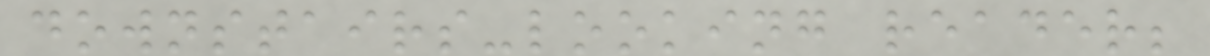downstairs-looking reader;
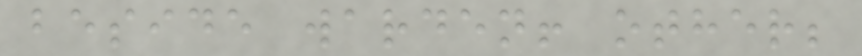beside warden! other;
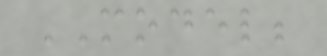MODEL;
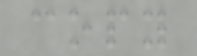copy
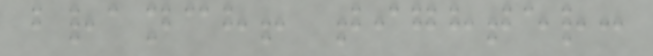branch! tighter:
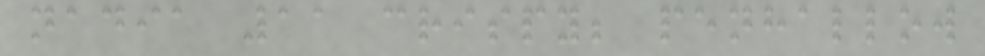nadia 11 crispy; penhallow
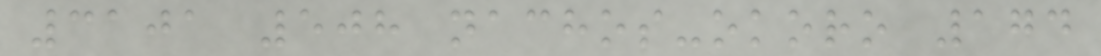3101 508 nachos-okoro 174
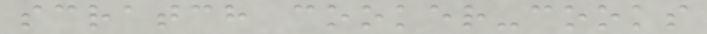scratch cooker-cooks
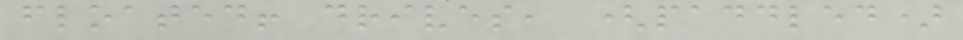floated! drives, (paddled)
